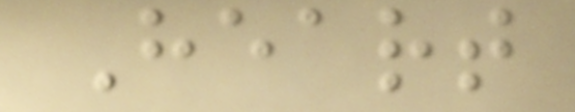Heart
